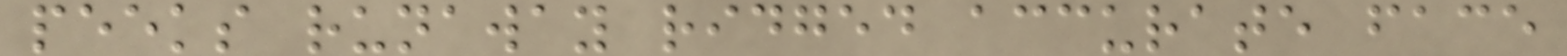peeks runaway ridged accurate face
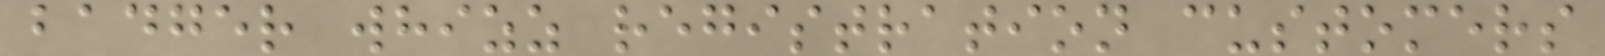badger whizz registration customers
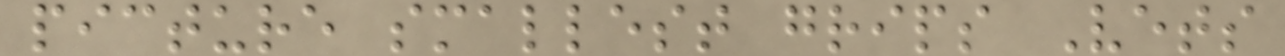picture smallest grips Vets
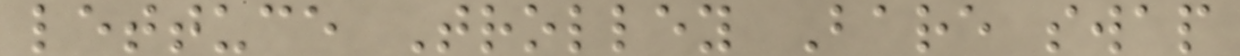lettuce Trolley Bare swap
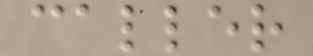caller
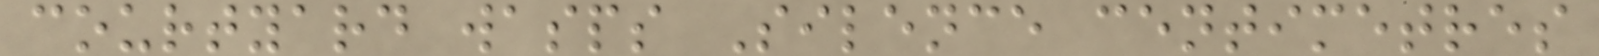courtyard wasps Silence centimetres
